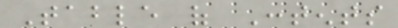Table of Contents
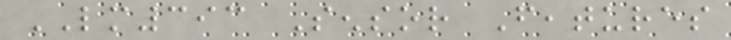LM393 Sensor Features
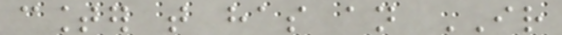counter that has an IR
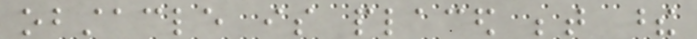obstacle is placed between these
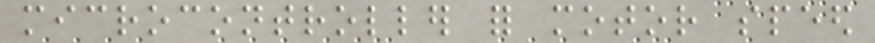microcontroller for motor speed
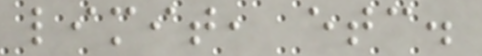limit, etc.
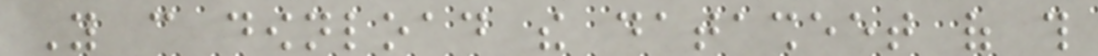You can download the datasheet of this
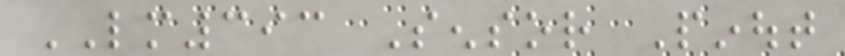LM393 Sensor Pinout
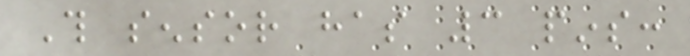This sensor has 3 pins:
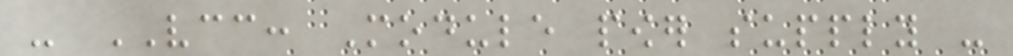- VCC: Module power supply -
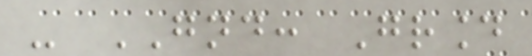- GND: Ground
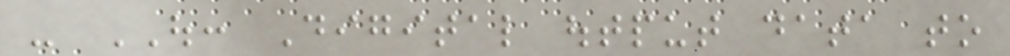- OUT: Digital output data to
